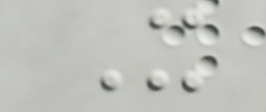It
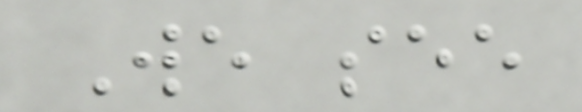We see
